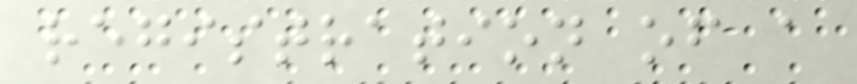registration of a
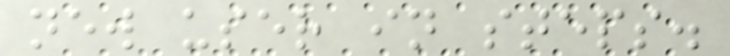new user in steps.
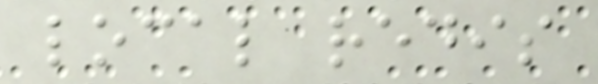local redis
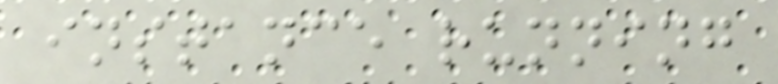instance running
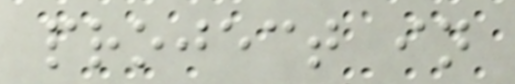project in
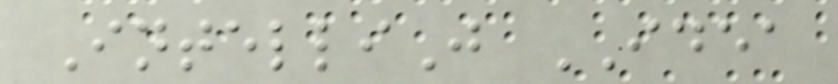IntelliJ IDEA
